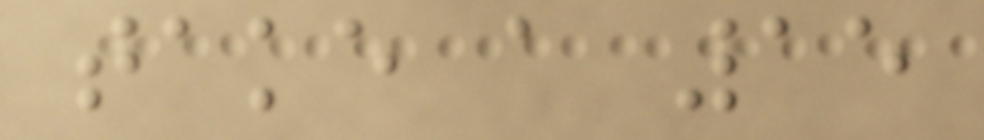take a 15
